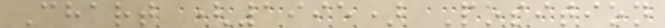Chart (1995) Position
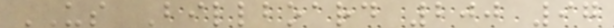US Billboard 200 97
